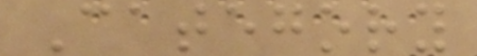Category
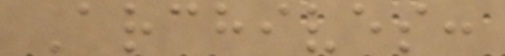Archives:
